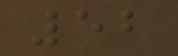52
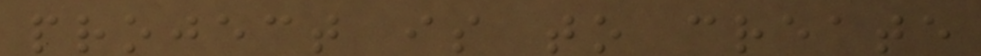project is to create
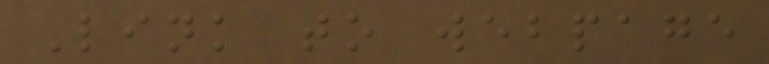Link to webpage
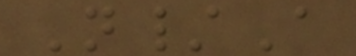N/A
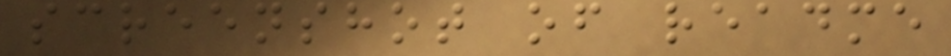screenshot of readme
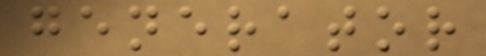generator
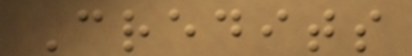Credits
